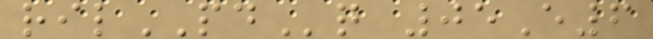rilPDq 05E6
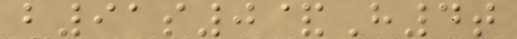b91s0&H4t
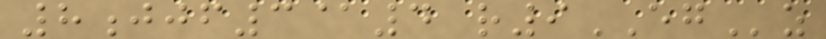8jjf3@4 r9EGz
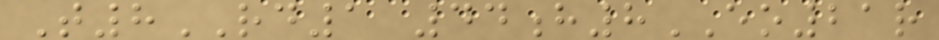T8RD1 44h8EO21r
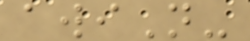awiN-
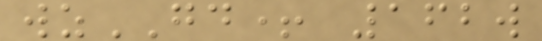wzGD+ 162w
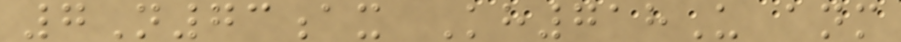7N73ax Kh718U anm
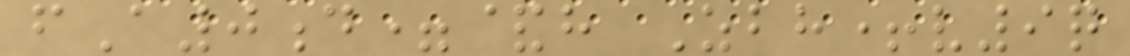fA0d=&h Zbh+v9q
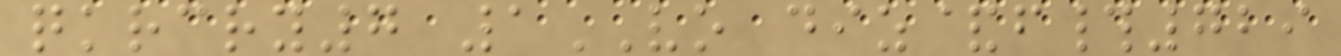qkrcry7 1VO diz&f#729
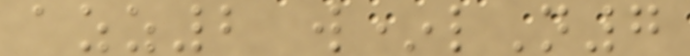azz2 w*lN7
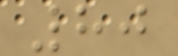80
